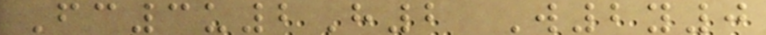Fc3u2H2 W2y0
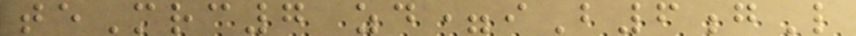teMrc7 zd=iB6gL
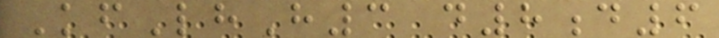KfLhH3 d8d6
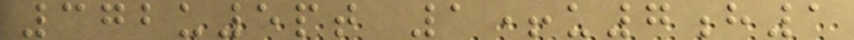372u5pt 1+u7h1
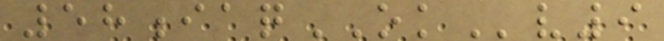58iaqOKv9
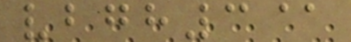vbgh3@
